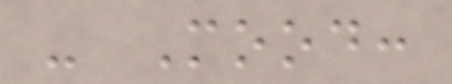- Mood:
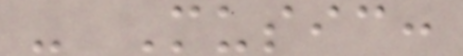- Music:
